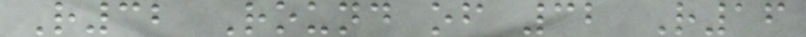R32 Round of 32 R16
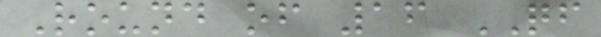Round of 16 QF
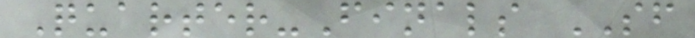Quarter-Finals SF
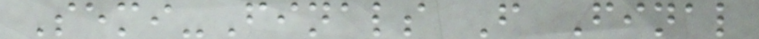Semi-Finals F Final
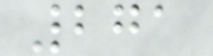271
